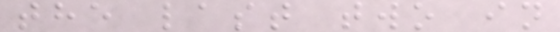the last two in
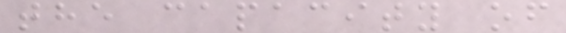the capacity of
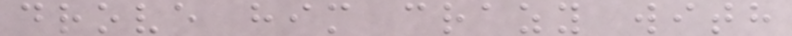drove him crazy with
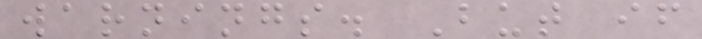warnings. But if
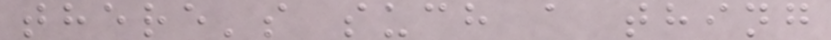there's such a thing
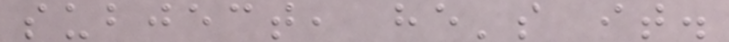subject, he's it.
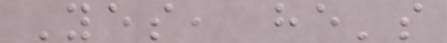Yes, he's
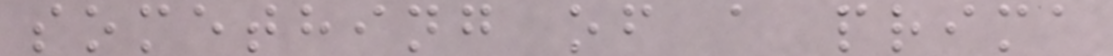something of a prima
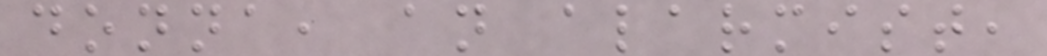donna, an alarmist,
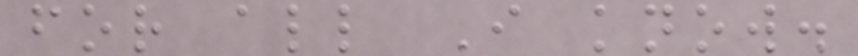for all I know.
